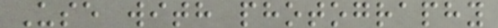Use with photography
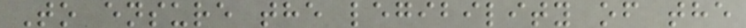To ensure the legibility of the
